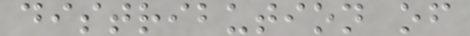distribution of
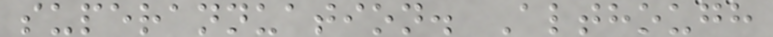superannuation. Although
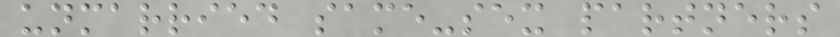unmarried same-sex partners
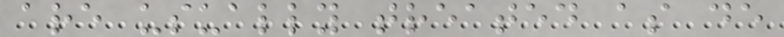are usually treated as de
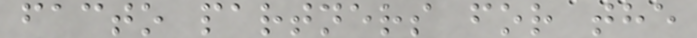facto partners for the
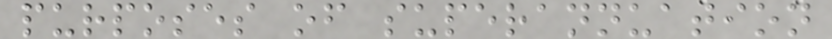purposes of superannuation
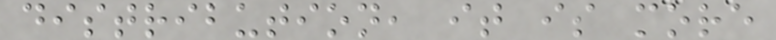distribution, it is more
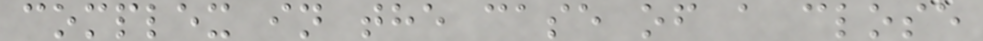complex in the case of a close
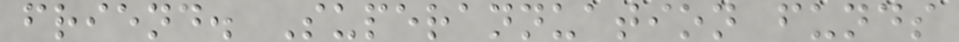friend. Superannuation funds
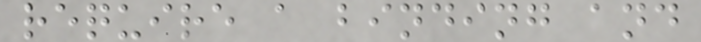require a binding and
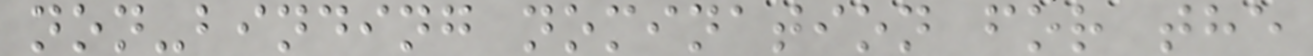non-binding nomination for the
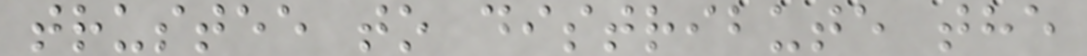trustee to distribute the
